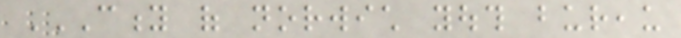CITY OF NORWICH YOUTH BUREAU
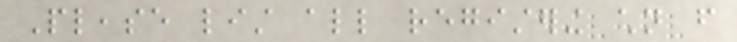Please list all registering children from
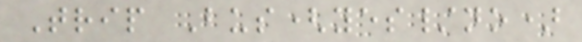Trip Bus(yes/no)
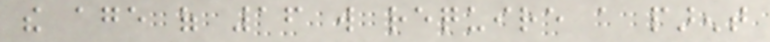the age of 16 will require a parent
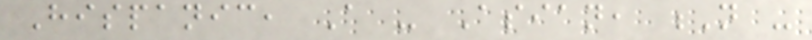Hispanic, A - Asian, N -
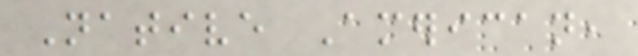Native American,
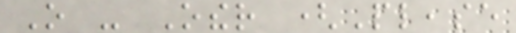O - Other (Please
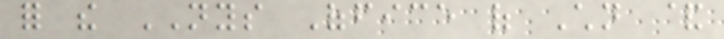for the NYS Office of Children &
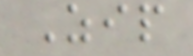Zip
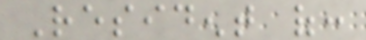Resident of:
